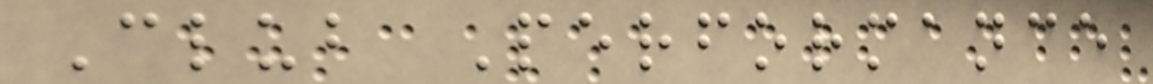Club Performance
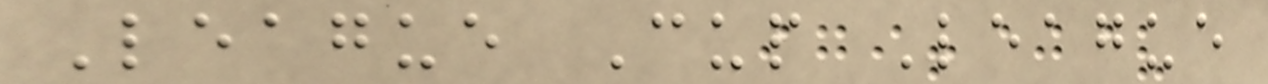League Cup League
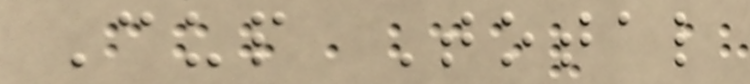Cup Total
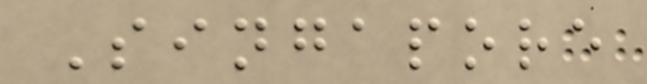Singapore
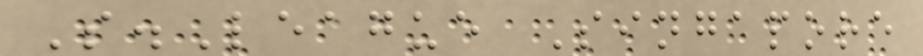S.League Singapore
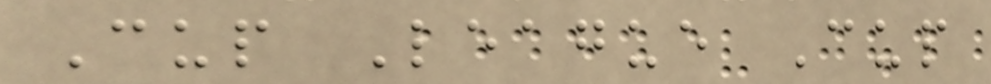Cup League Cup
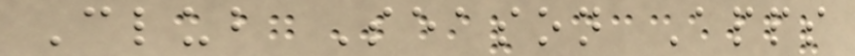Club Season Apps
